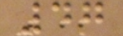47
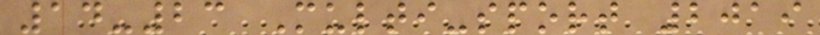14-23 Multi-sport 2019
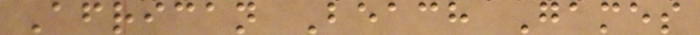African Beach Games
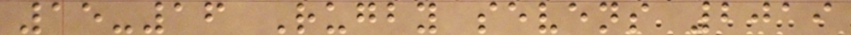15-16 Rugby sevens 2019
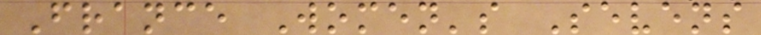France Women's Sevens
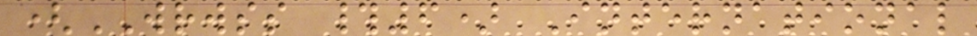(WRWSS #6) International
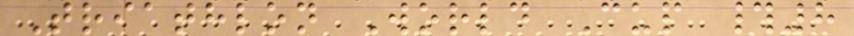Triathlon World Cup #8
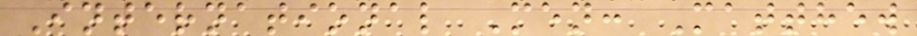International Men: Matthew
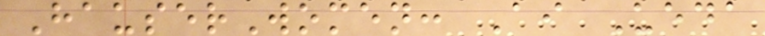HauserWomen: Ai Ueda
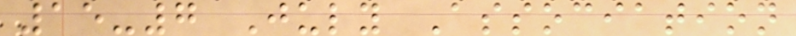15-7 July Association
